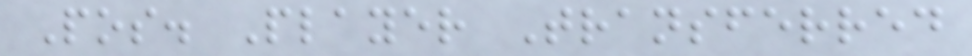Pos. Player Transferred
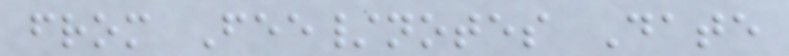from Fee/notes Date
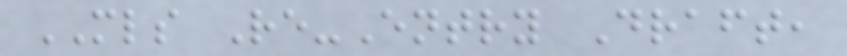MLS Re-Entry Draft,
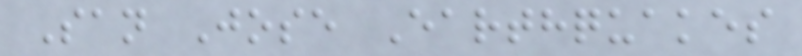San Jose Earthquakes
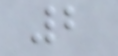2
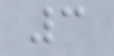3
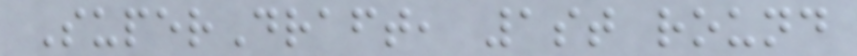SuperDraft, 1st round
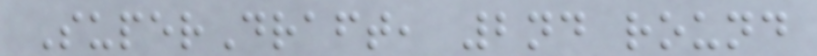SuperDraft, 2nd round
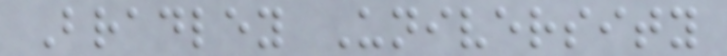Bradley University
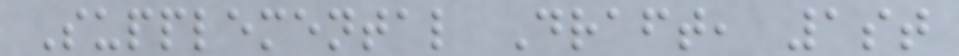Supplemental Draft, 1st
